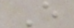E
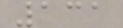131
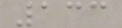133
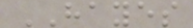HAYES
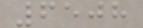6508
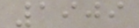1909
